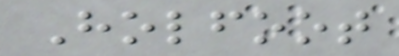Holfoot
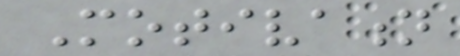Motivation
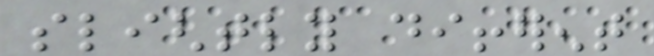slightly different
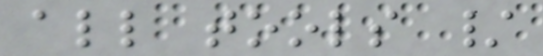all tools /
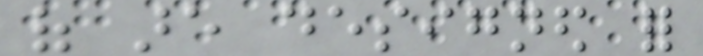of are designed for
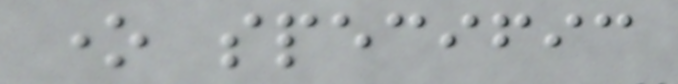one specific
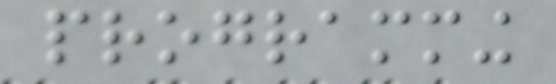programming
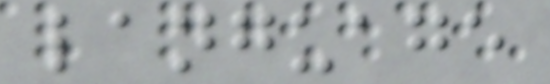language
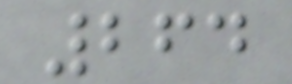264
